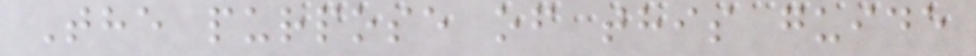The purpose of this guide
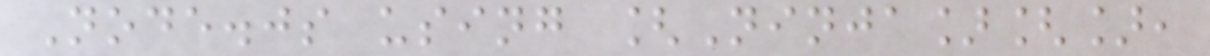Node.js using [Ninja][],
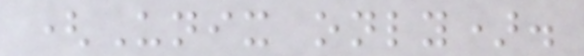(Unix only).
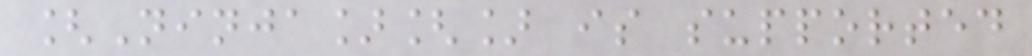[Ninja][] is supported
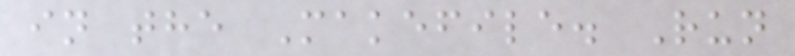in the Makefile. Run
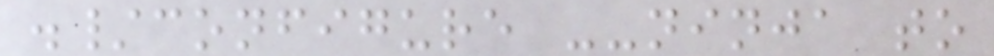./configure --ninja to
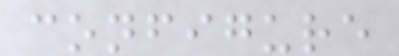configure
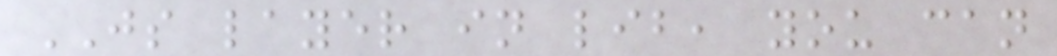JS layer in lib, you can
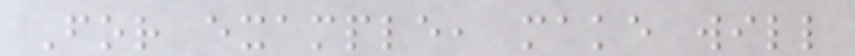For example, make will
